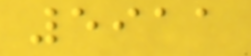5911
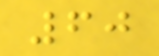60
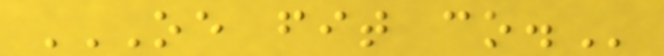OE FIT CO.
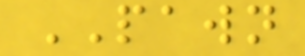PAWN
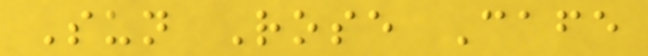Sun Rose Cafe
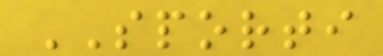SPORTI
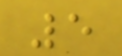5
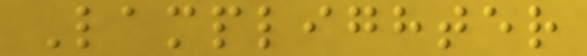Lamplighter
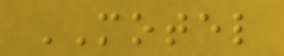MOTEL
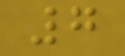7
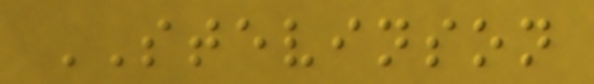STEVINSON
